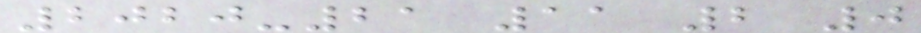2020-21 11 2 0
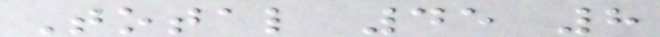Total 45 8
